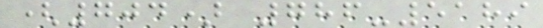(704) 786-5189
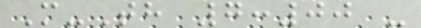M-Th 7:00 -
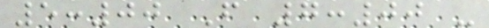5:00 F 7:00 -
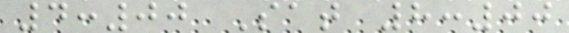4:00 Sat 8:00
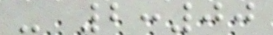- 2:00
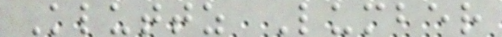Kluttz Lumber
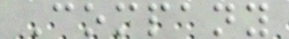Company
